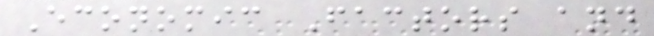Economic Factors and
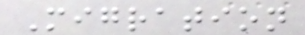Migration
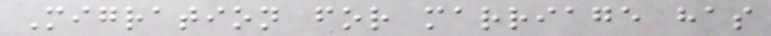Migration for marriage has
